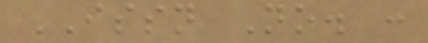ISSN No. :
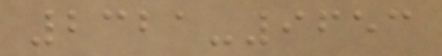2321-9653
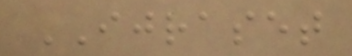IJRASET
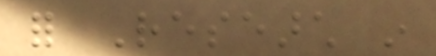for Research in
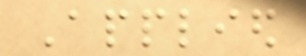Applied
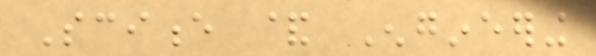Science & Engineering
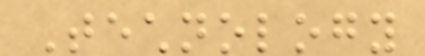Technology
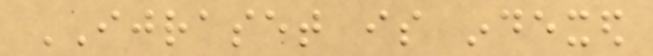IJRASET is indexed
